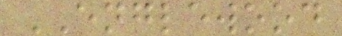ENGLEWOOD
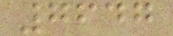7647
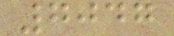7047
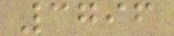3796
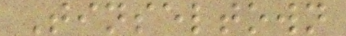Tinseltown
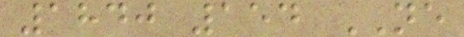1840 154 NE
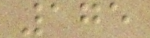175
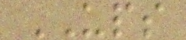UPS
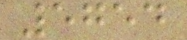5754
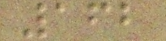162
